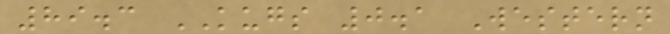89.3 KUGS 0.1 Western
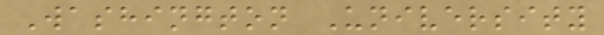Washington University
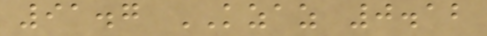91.7 KZAZ 0.12
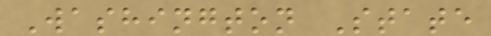Washington State
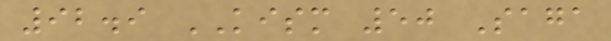92.9 KISM 50 Saga
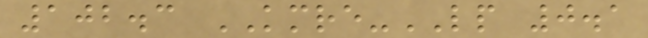102.3 KMRE-LP 0.1
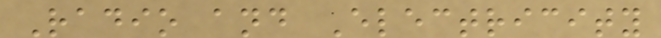Radio and Electricity
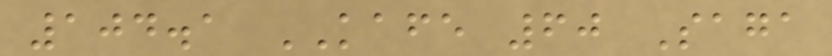104.1 KAFE 60 Saga
